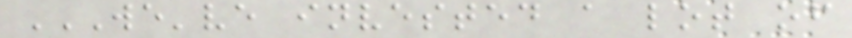WE'VE INVESTED A LOT OF
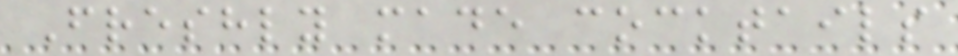Freshly made cocktails
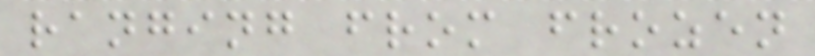ranging from frozen
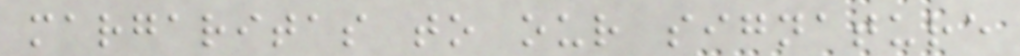margaritas to our signature
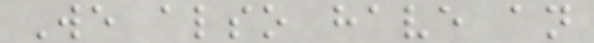We also have an
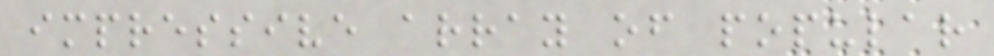impressive array of popular
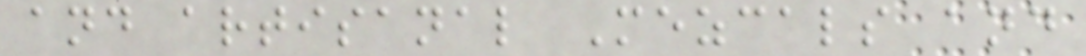and artisanal Mezcals and
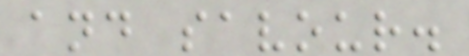and savour.
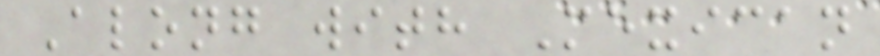Along with Mexican
